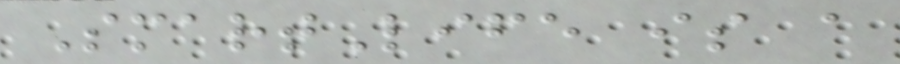SmartLife is a
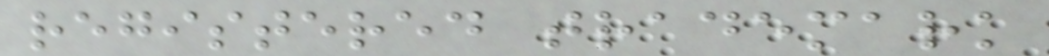registered trademark
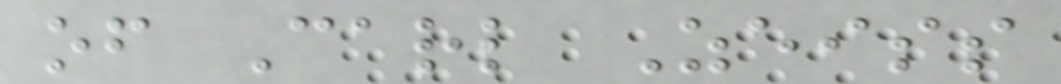of Carl Zeiss
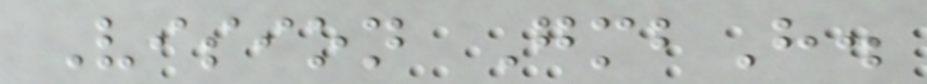Vision GmbH.
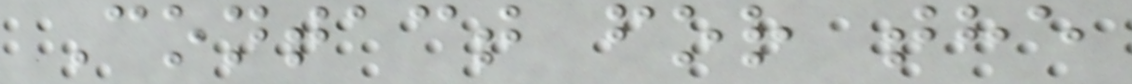Contact for the
